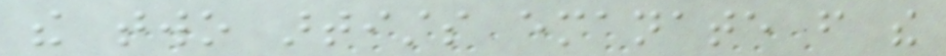the two artists emanate from the
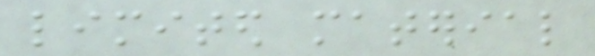limited material
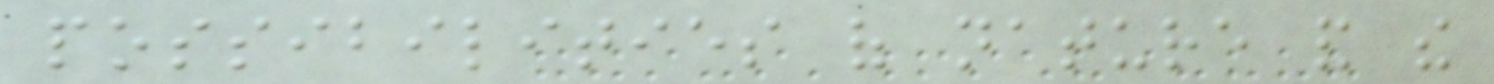possibilities of nature and the
